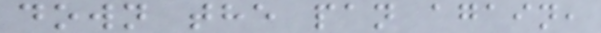down the pan again,
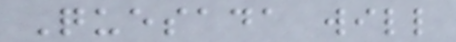Quesada will
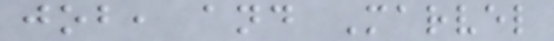job, and Marvel
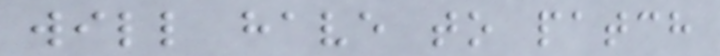will have to patch
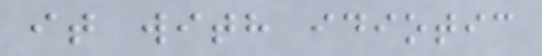it with idiotic
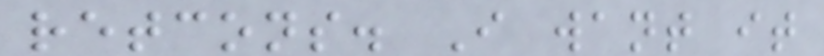retcons. I want it
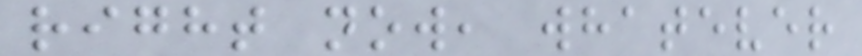right now, whatever
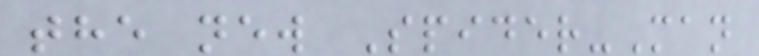the new Spider-Man
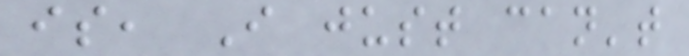is, I just can't
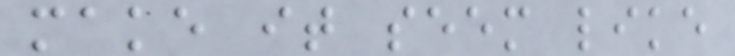make it seem like
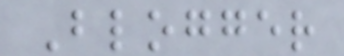Blogger
